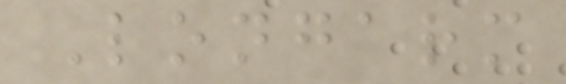Longarm
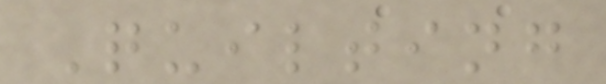Quilting
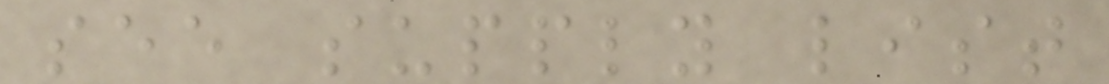see supply list
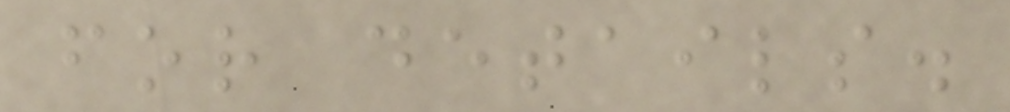for details.
